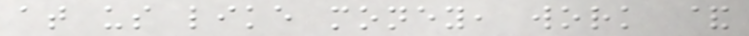at us like money, work &
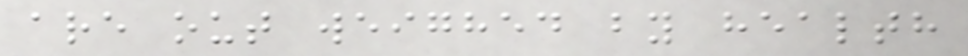are out weighed by health
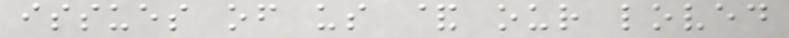issues of us & our loved
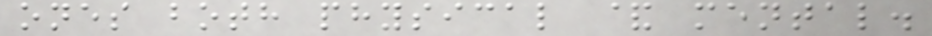ones both physical & mental.
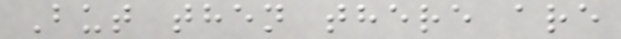But then there are
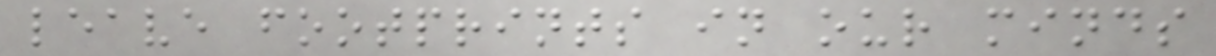leave footprints in our minds
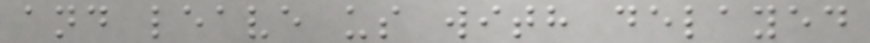and leave us with delayed
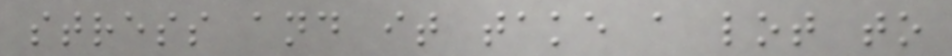stress and it take a lot to
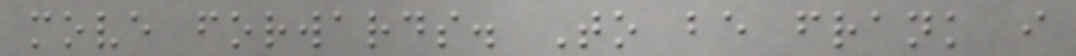move forwards. To be frank i
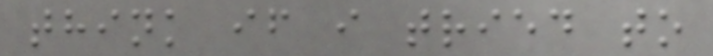think if i tried to
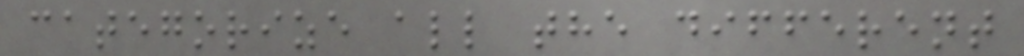categorize all the different
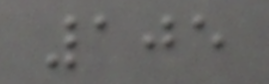105
